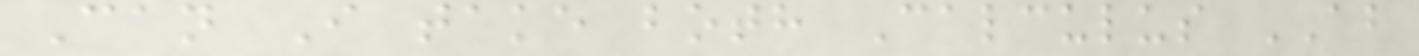Can I take both Calculus AB
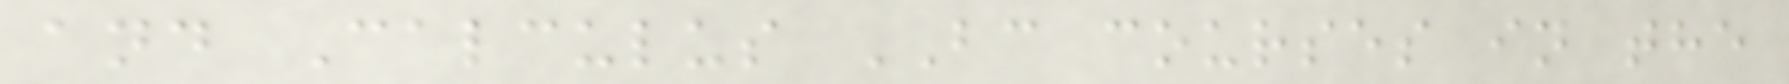and Calculus BC courses in the
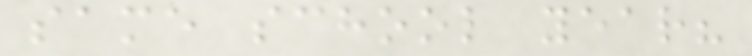same school year?
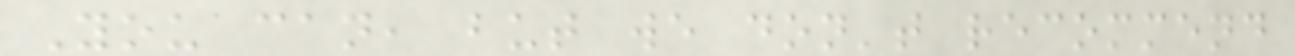You can, but we don't recommend
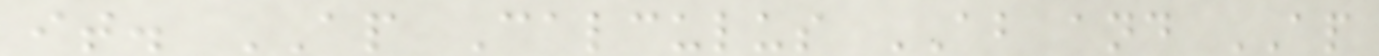it. AP Calculus AB and AP
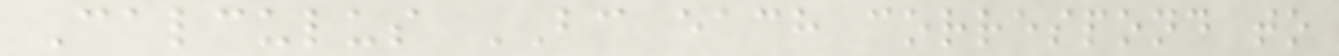Calculus BC each correspond to
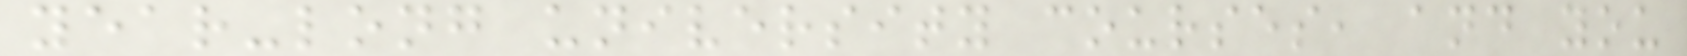year-long university courses, and you
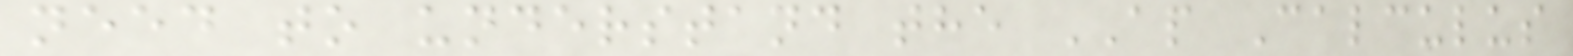need to understand the AP Calculus
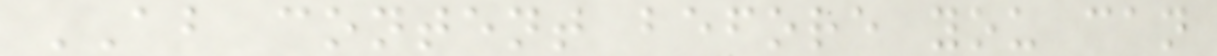AB content before you can
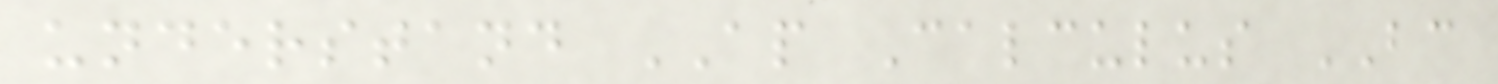understand AP Calculus BC
